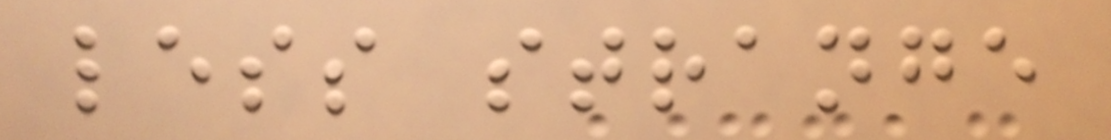less strange
